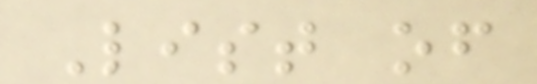List of
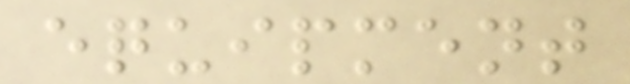equipment
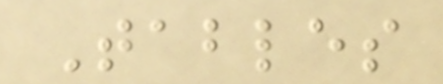Tables
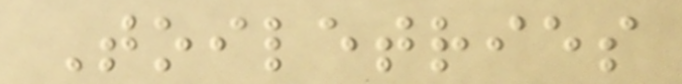Toiletries
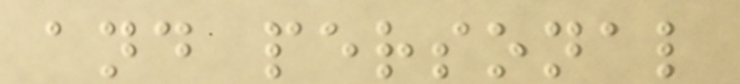and personal
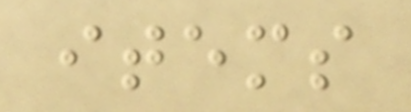items
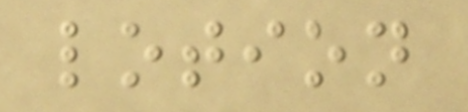lotion
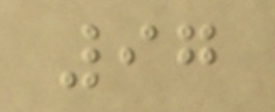97
